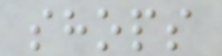shops
